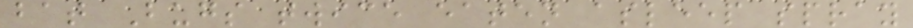bat Bugs twice eaten asleep spray
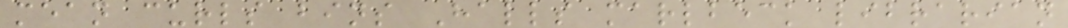mean curls bins Halls marlbeck librarian
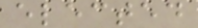elected
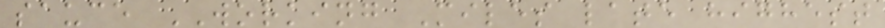sauce WORKING Miles late highest
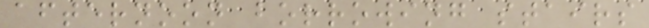afternoon borrowing stairs
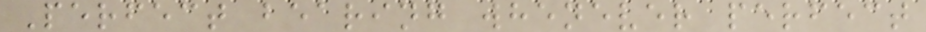Perfect bearing whenever perfect
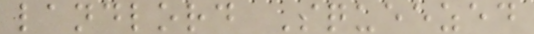landlord Squeezed
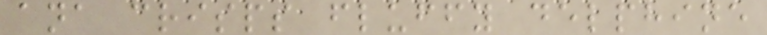ana crisps fluffy delphine
